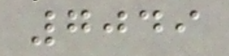7049
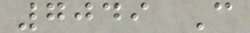7049 C
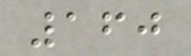160
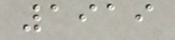1919
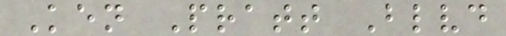Ken Pratt Blvd
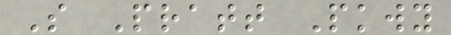S Pratt Pkwy
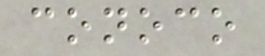conoco
